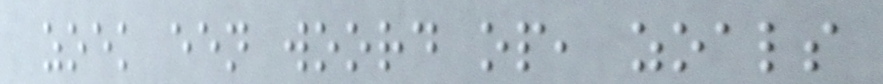zoek een woord op, zoals
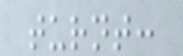turnt:
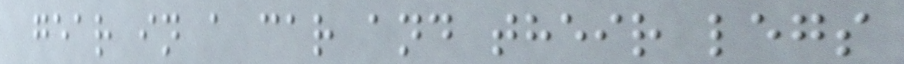gear in a car and their legs
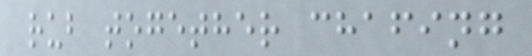rub together chafing
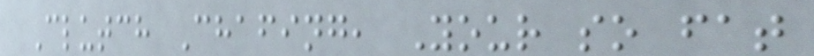Clutch Chafing, Your so fat
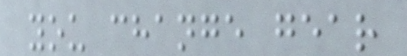you change gear
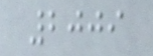2009
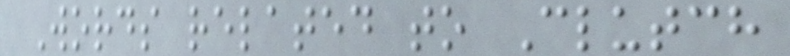Words related to Clutch
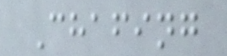Chafing
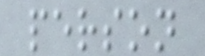person
